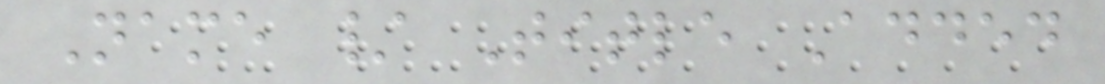Name / Title Added
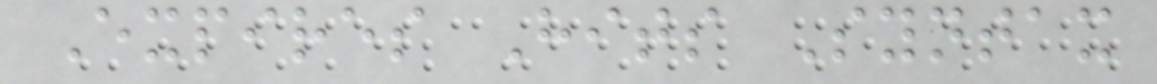Expires Hits Syntax
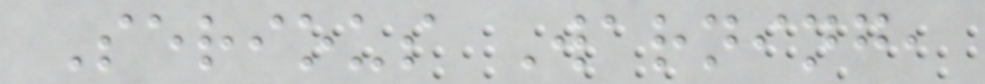Serious Warning,
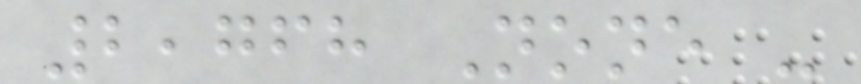2,768 None -
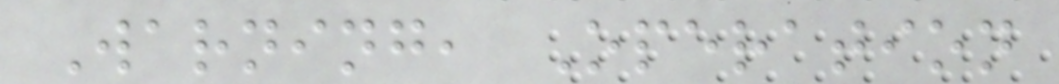Warning, Operation
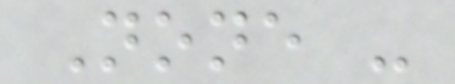None -
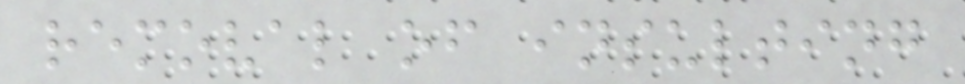removal of insulting
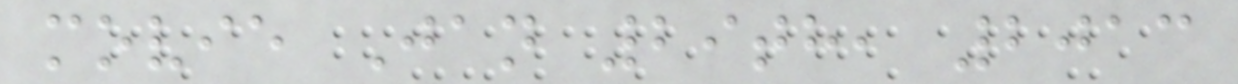movie Jan 29th, 2013
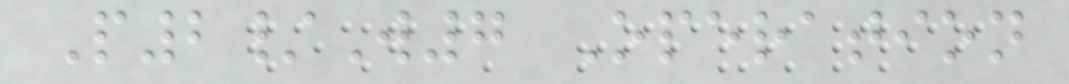P2/W7 Operation
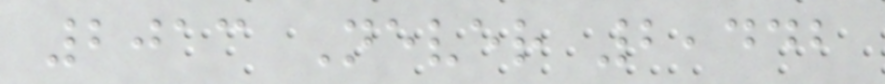2013 Never 2,442
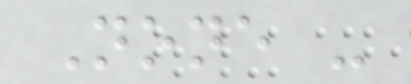None -
